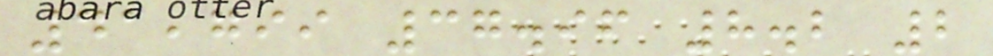41,799 37.96 8.2 2
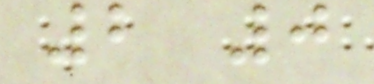2 0
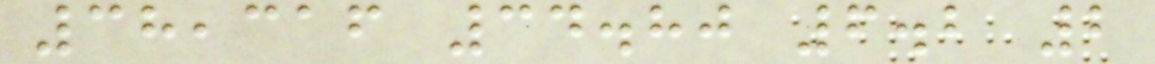38,316 34.80 6.2 2
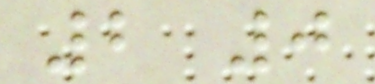2 0
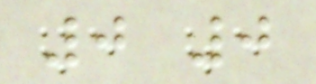0 0
